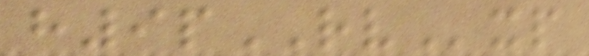h9pRVxp
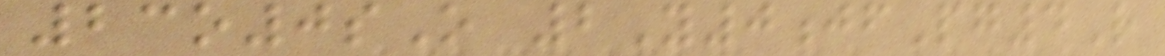23o0sO 2Y0jfPg4R
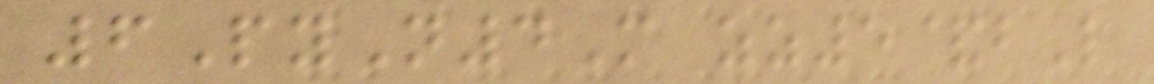6PyN4M zz5&bL
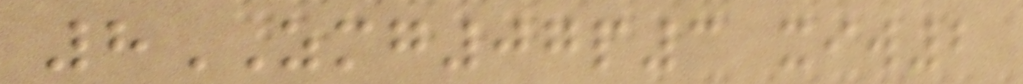8ZMG07p3 xiw2
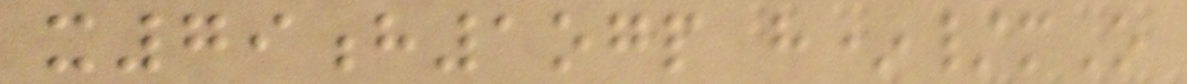x79h1ogp h*/mO
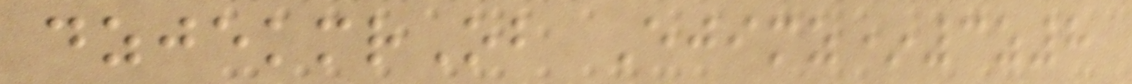dzjekmrOb Ejimz*3z8
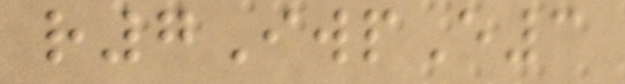r7IwpE3
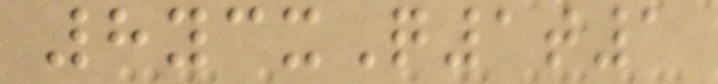8ycxQ1t1
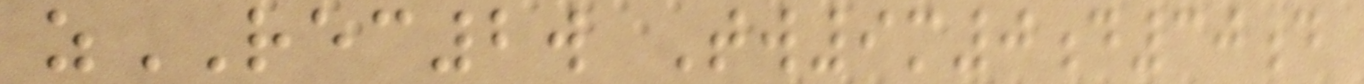zREC2w Tw9m0d30d
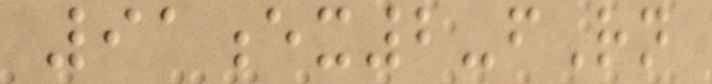91ex2-fRn
